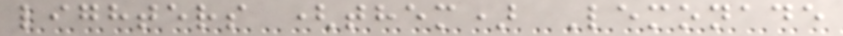lighters (them) Lemonade
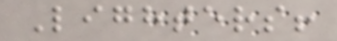Lighters!
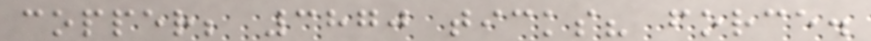copper; 3870 ticks? force.
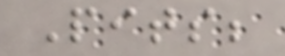Pits;
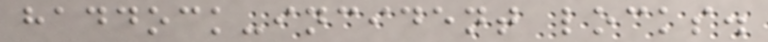haddock-incident locks.
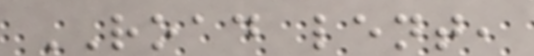ROAD lent,
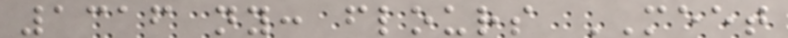1316 ny: flours MEET
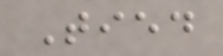Tied
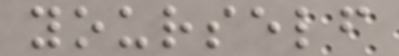yourself
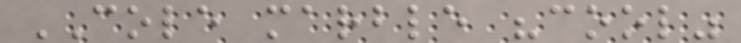COLE marble "cool"
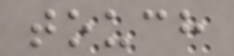touch
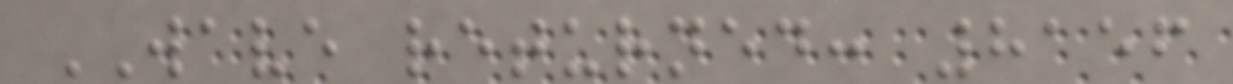WAVE returned: 8156
